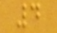4
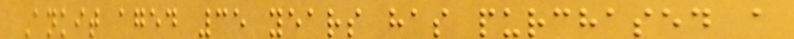Ankit aged 35 years has purchased a
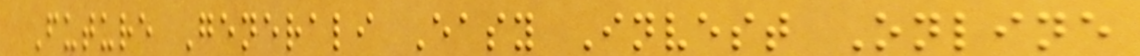Future Generali Easy Invest Online
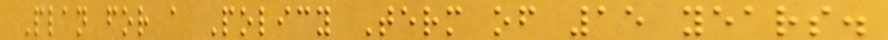Plan for a Policy Term of 15 years.
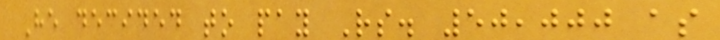He decided to pay Rs. 50,000 as
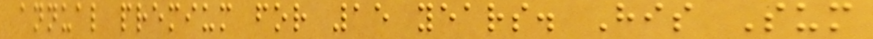annual premium for 15 years. His Sum
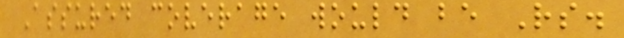Assured coverage would be Rs.
